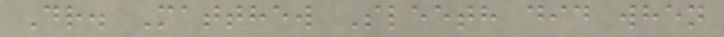Dr. Matthew Sleeth did when
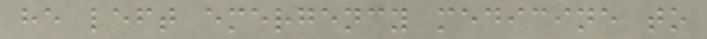he left emergency medicine to
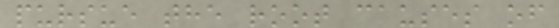pursue the root causes of
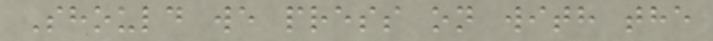Should we press on with the
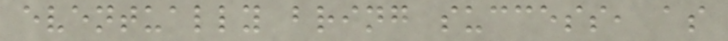eventually bring success, as
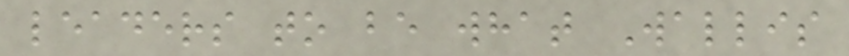leaders to be what Wallis
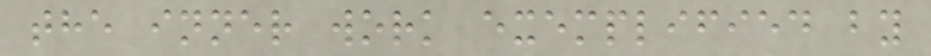the inner work exemplified by
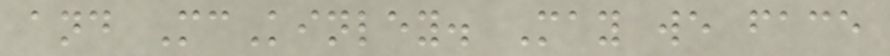and McKinley. May we face
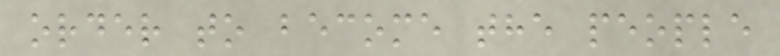order to become the people
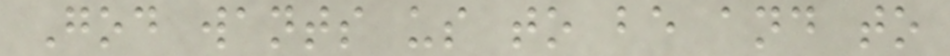God wants us to be and to
